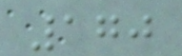170
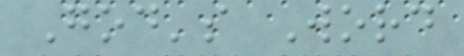God's Word
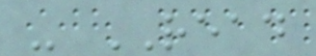- READ
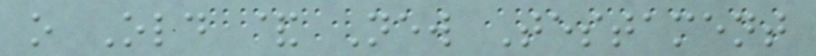o Old & New Testament
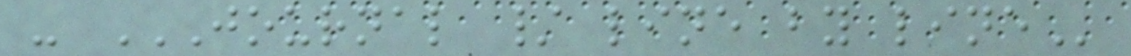- JOURNAL / LINE BY LINE
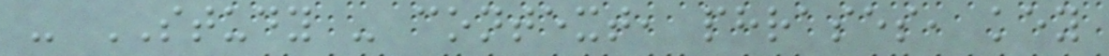- STUDY - context, phrases, key
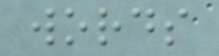words
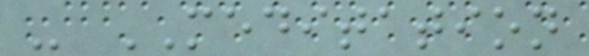- MEDITATION
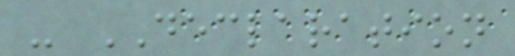- DECLARATION
